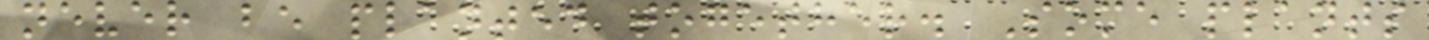never be planted together. Some plants
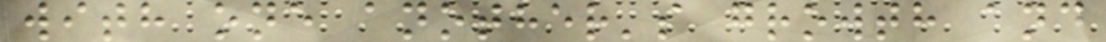with one another's growth and
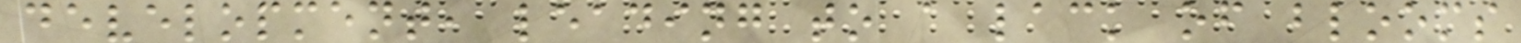development, leading to a lack of blooms
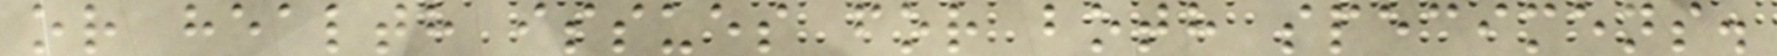or health issues for both specimens.
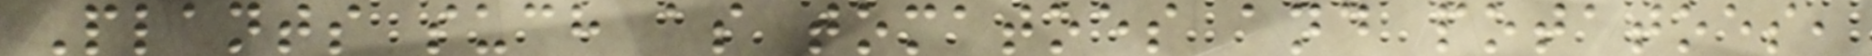Plants such as tomatoes and potatoes,
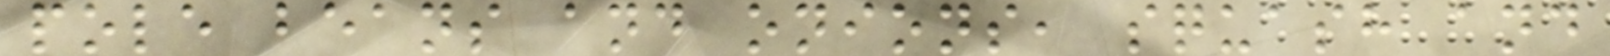pole beans and onions, squash and
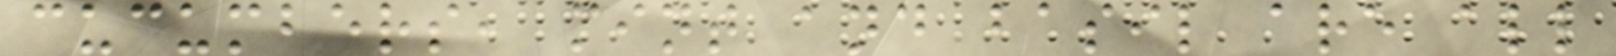cucumbers, mint and basil are all
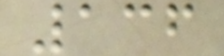136
